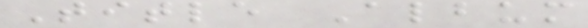Title Album
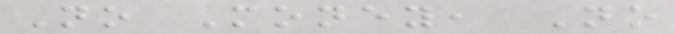No Money, No
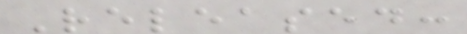Released:
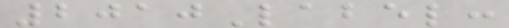2010Label:
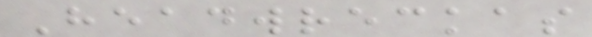Headwreckas
